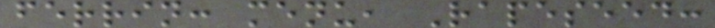ferrin: menu, Rapeseed:
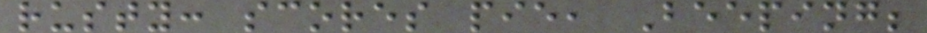rusty: scores pie, Beeping;
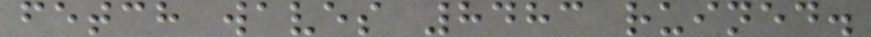fetch waves 8483 ruined.
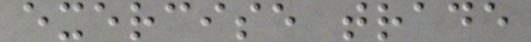exercise trade
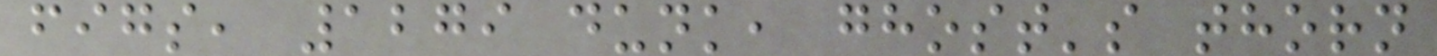figs, 1279 dunk, ghost's thorn
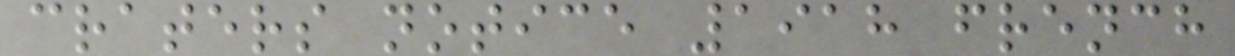craters notice 1918 french
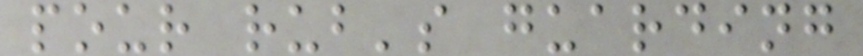pour rub's guarding
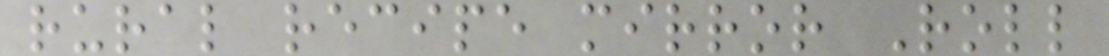rural recipe mirror Roll
